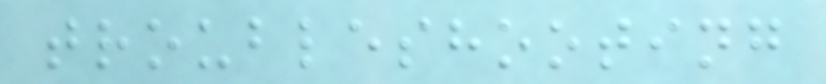troubleshooting
